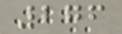276
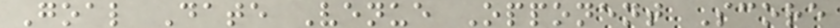Goal Date Venue Opponent Score
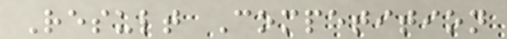Result Competition
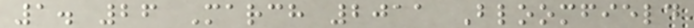1. 26 March 2011 Bloomfield
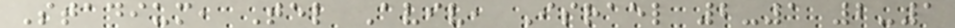Stadium, Tel Aviv, Israel 2-1 2-1
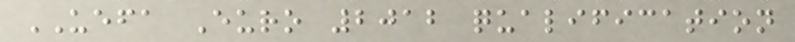UEFA Euro 2012 qualification
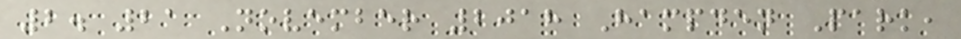2. 21 November 2018 Hampden Park,
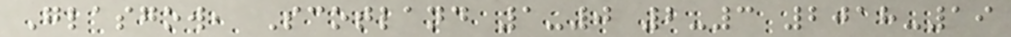Glasgow, Scotland 1-0 2-3 2018-19
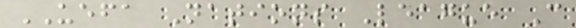UEFA Nations League C
